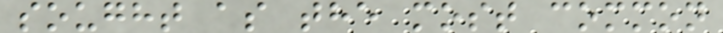sought as the most common
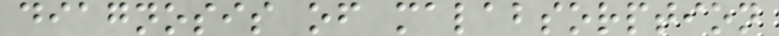diagnosis of malabsorption
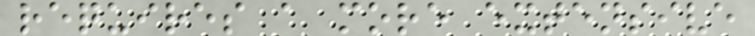requires a more extensive
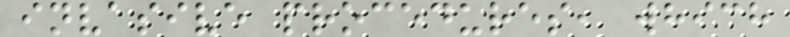invasive procedures, which
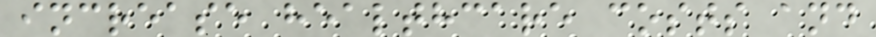increase healthcare costs and
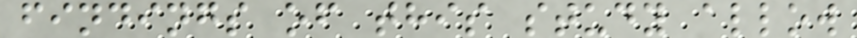findings of this study allow
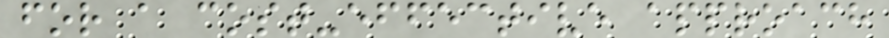for a cost-effective approach
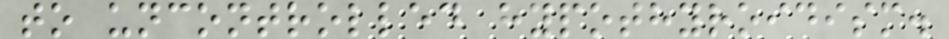to uncontrolled hypothyroidism.
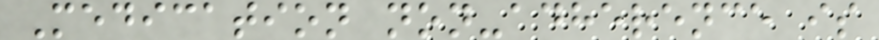Medication non-adherence is
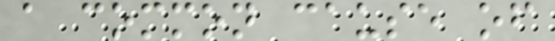a common cause of
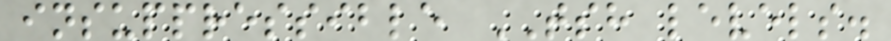insuppressible TSH levels.
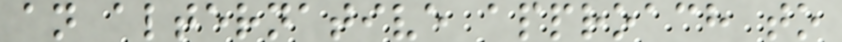an alternative approach to
